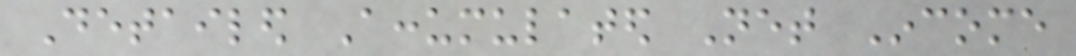Detailed Accumulated Net Income
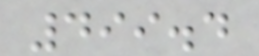499.4
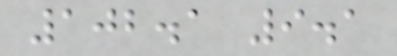102.1 9.1
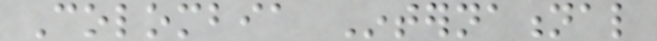Colombia International
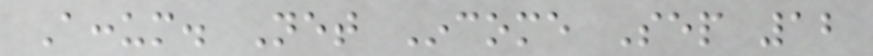Accum. Net Income Sep 12
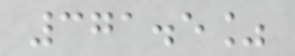371.5%
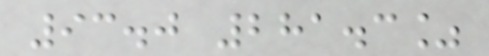93.0 281.3%
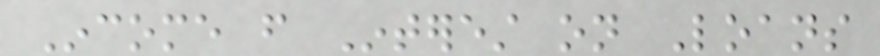Income from Interest on Loans
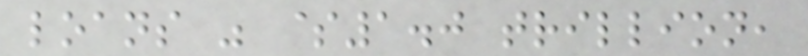loans was $1.0 trillion,
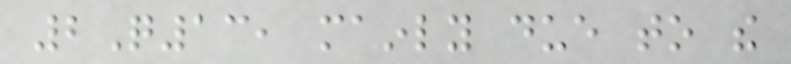2Q13, mainly due to the
